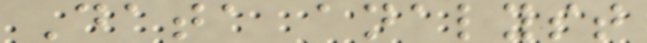Data analyst
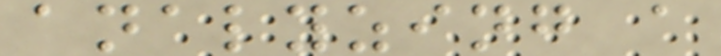analyzing a
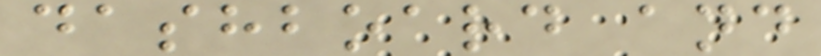dashboard and
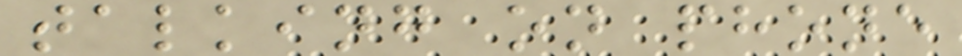talking on phone
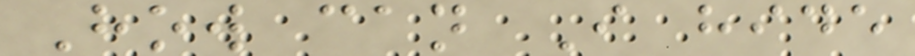How can I hide
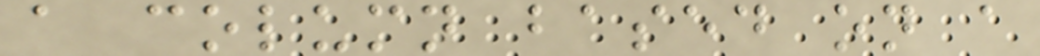a column based on a
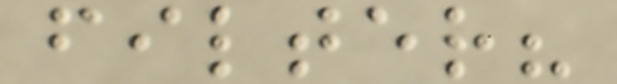filter?
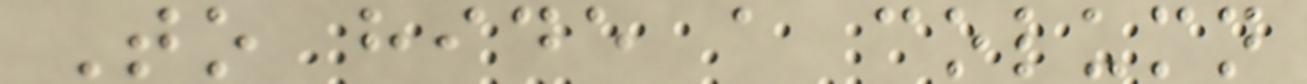To hide a column
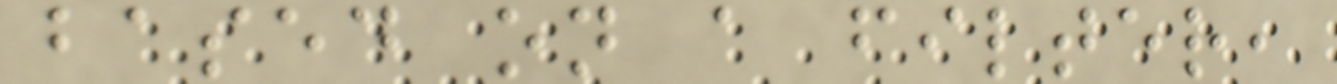based on a filter,
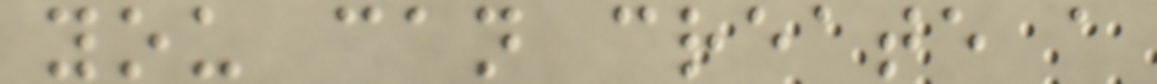you can create a
